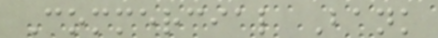Commercial Bank
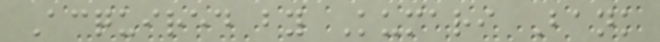Acquired by Kumari Bank
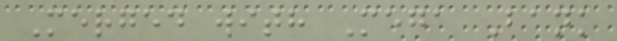Merged with Mega Bank
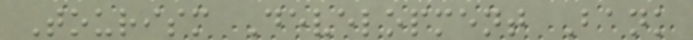Tourism Development Bank
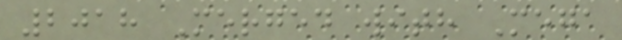2018 Merged with Mega
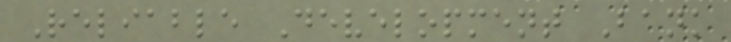Reliable Development Bank
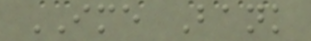IME Bank
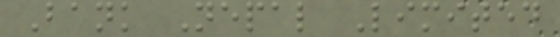Bank Nepal Limited
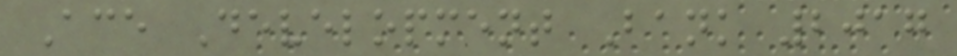Ace Development Bank 2017
